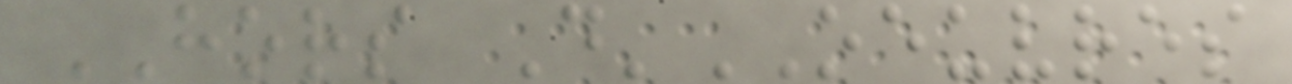HORS D'OEUVRES
